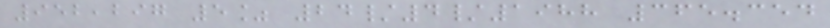952,297 5% 24/4/1988 365.354
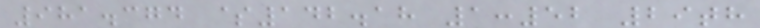981.374 $142.18 1:52 29th
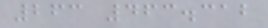263 463.312
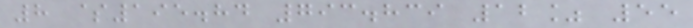8 $195.84 793.839 12% 55
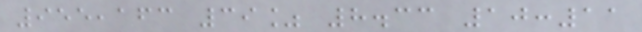955,163 39% 8.33 10:11
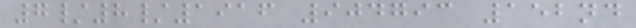7/8/1916 904793 152nd
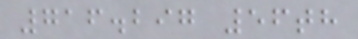716.297 56th
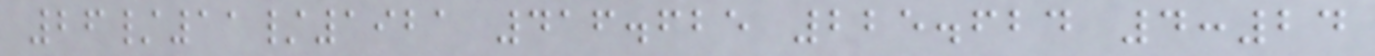26/11/1921 416.625 225.624 4:24
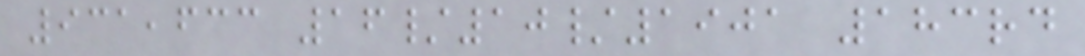931,633 16/10/1901 183rd
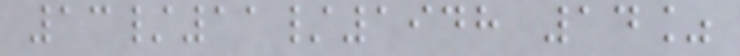13/11/1948 14%
